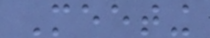Meeting
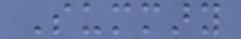Summary
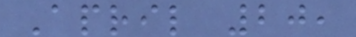April 20,
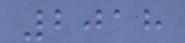2018
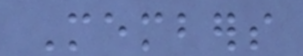Members
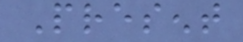Present
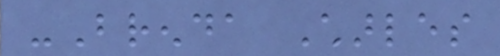-Brenda Charles
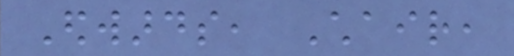Edwards, Chair,
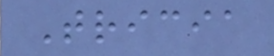Tricia
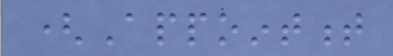(Appointment
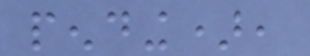pending),
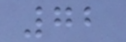72
